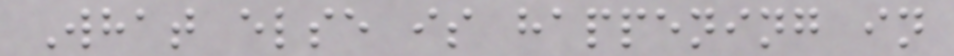What else is happening in
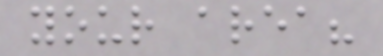your area?
